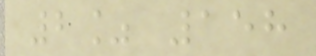2% 158
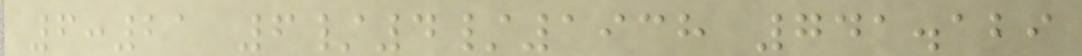6:21 6/4/1938 741.129
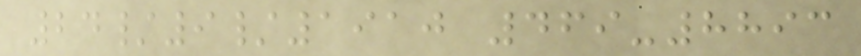24/9/1910 469-8893
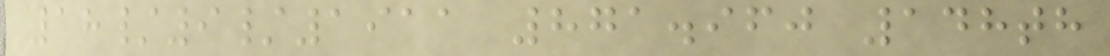18/9/1911 871.960 148th
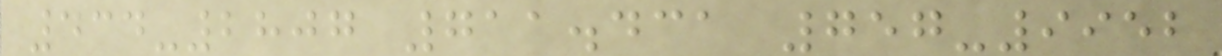434-2807 711.431 757-9952
